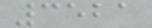3521
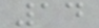14
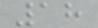18
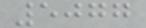5077
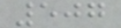507
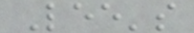Lee's
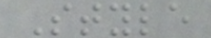Style
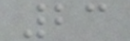23
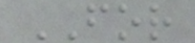FOR
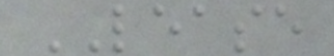LEASE
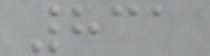831
